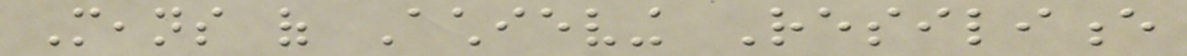Means of Achieving Resilience
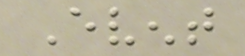Event
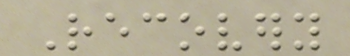Recovery
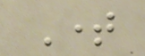Time
